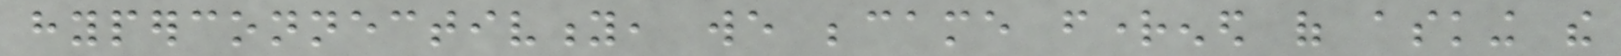hyperconnectivity, we became frightened of asking the
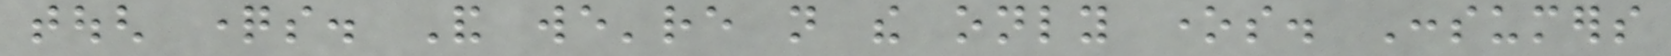tough questions. And we're not the only ones. Consumers
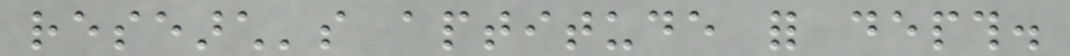research's aptitude for depth.
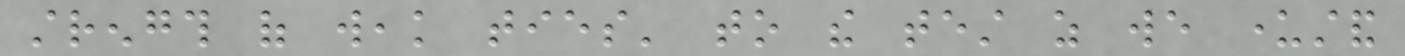strength of weak ties' to the test as we understand
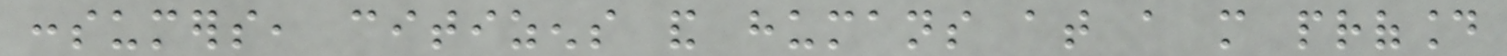consumers, citizens and humans at a more profound
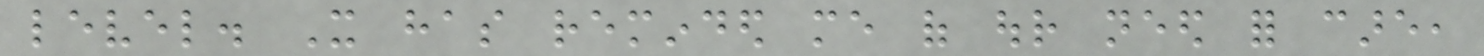level. It has reminded me of our need for care,
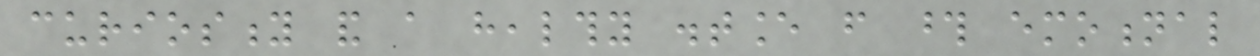curiosity and a healthy distance from those emotional
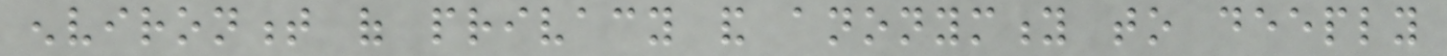environment of privacy and anonymity to deeply
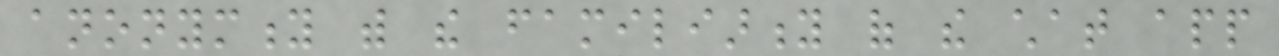anonymity with the familiarity of the chat app
